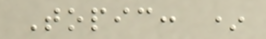Topic: *
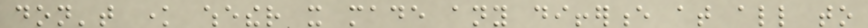don't know whether it made any difference at all to
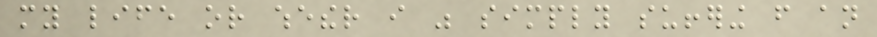my life or whether i was simply suffering from an
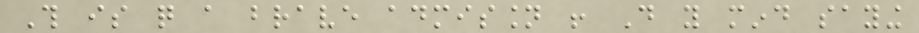This is quite a brave admission ! Do you mind saying
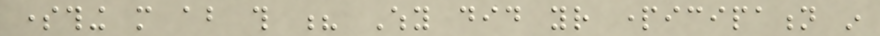something more about this ? Why did your participation in
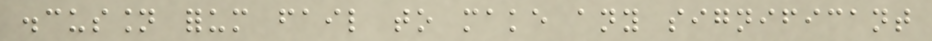discussion forum fail to make any significant
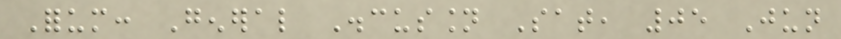Forum: General Discussion Sat, 05 Jun
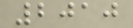2010
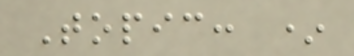Topic: *
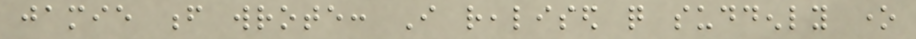jamie f wrote: I realised quite suddenly one
